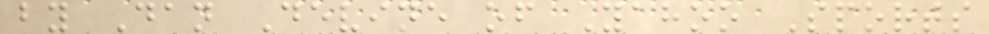by Dan Devine of Yahoo Sports
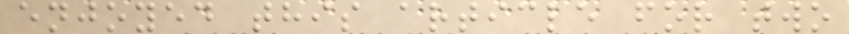enjoyed this article for two
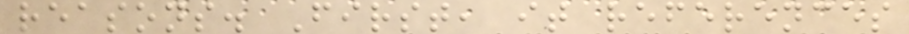reasons. First, it references
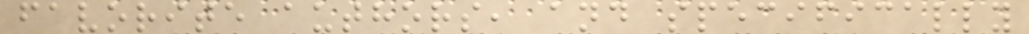favorite authors, and specifically
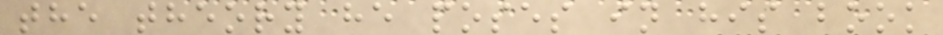the theory he poses in his book
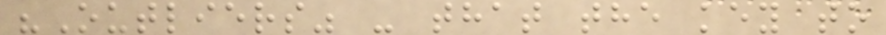"Outliers" - that the key to
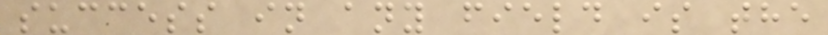success in any field is the
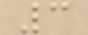3
